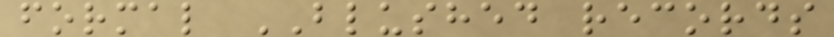formal BLUSHED records
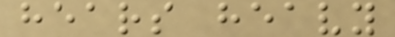hears heavy
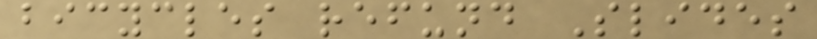bicycles refund Slides
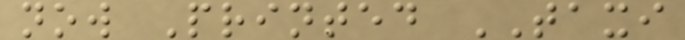now Printed TAXI
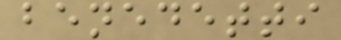benedetti
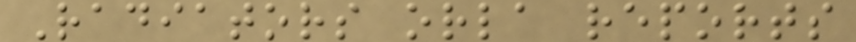Radiators orla reports
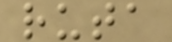ruta
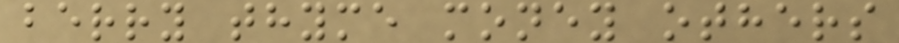berry thyme money others
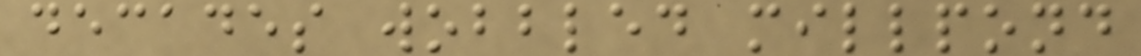decades wobbled millpond
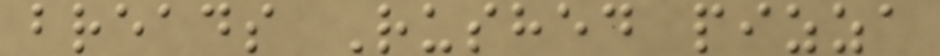breads Rushed pizza
